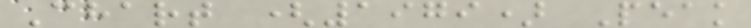Chart (1979) Peak
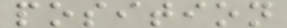position
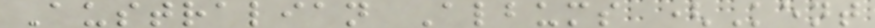Australian Albums (Kent
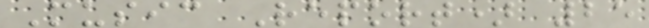Music Report) 25
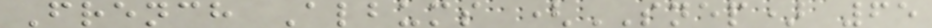French Albums (SNEP) 65
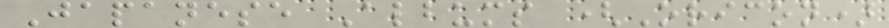Japanese Albums (Oricon)
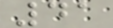41
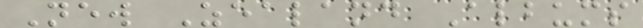New Zealand Albums
